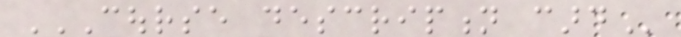COURSE DESCRIPTION CARD
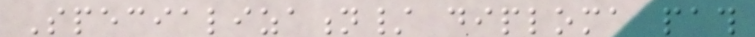Specialization/ diploma path
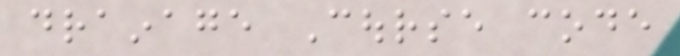drainage Course code
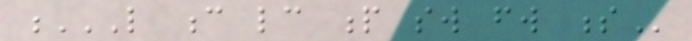L C LC P SW FW S
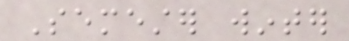Semester winter
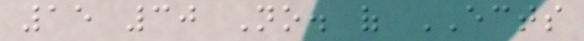15 30 No. of ECTS
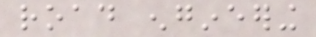road engineering
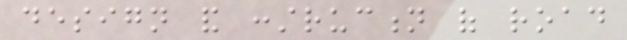design and construction of road
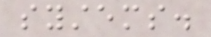systems.
